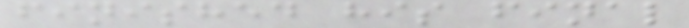finished his final
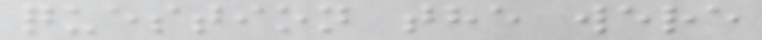question the were
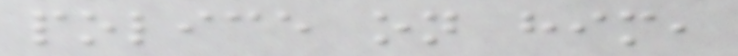police on him,
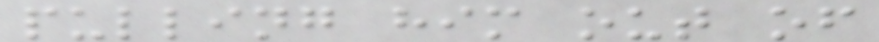pulling him out of
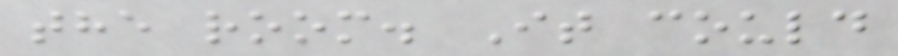the room. It could
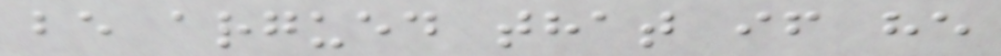be argued that if he
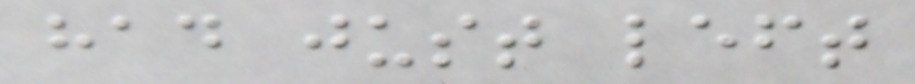had just left
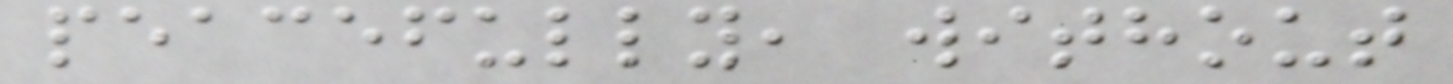peacefully, without
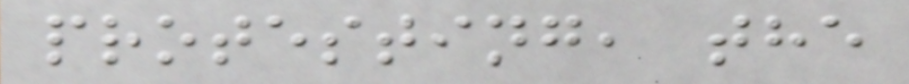protesting, the
